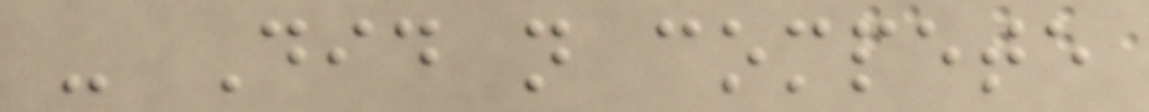- Did not compete
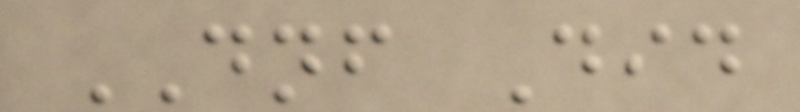DNF Did
